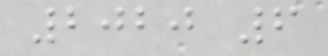2020 6
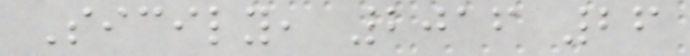Sicily, 2016 26
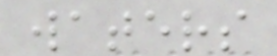waters
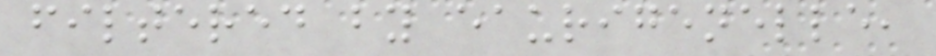filtered by eaurigenelle,
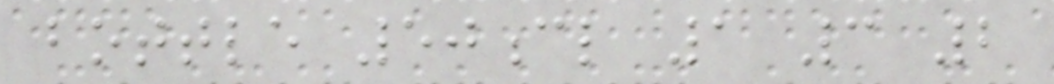bottle 50cl 1 3 2
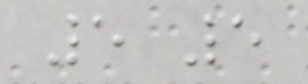5 5
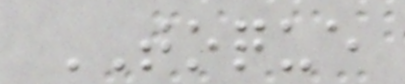TOQUE
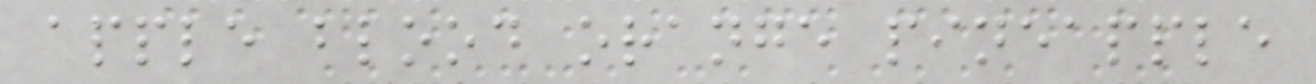apple blood orange pineapple
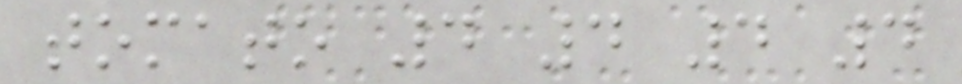tomato 4 4 4 4
